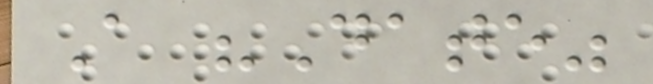A "Date"
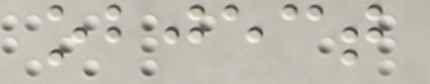object
